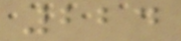224
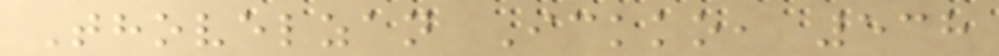Thovelzan Ickko, 538
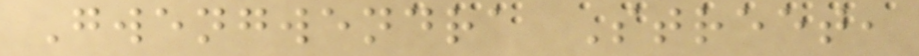Gwengwendra Street,
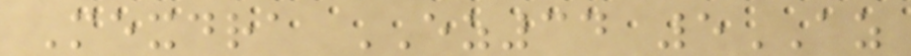Mexdra EZ34 5AZ
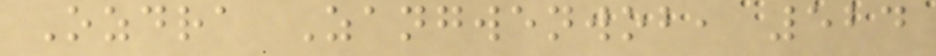Ozdra Zangwenwob, 524
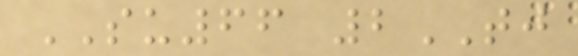SU66 2TJ
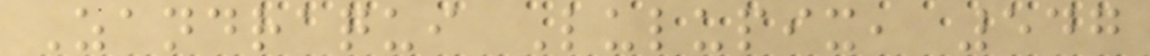Zandraqui Lulupix, 547
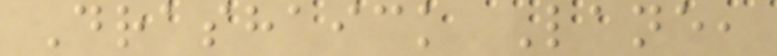Drashaick Lane,
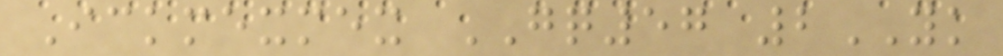Ickmexmex GQ57 2YK
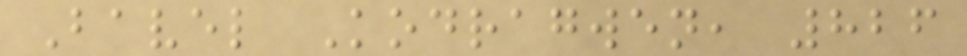Bavel Kodragwen, 826
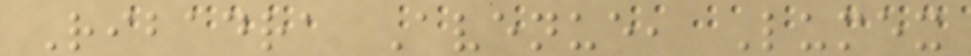Ribadra Avenue, Lumex
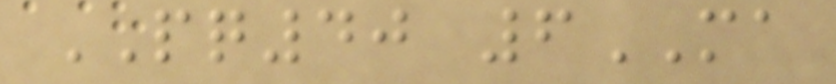PQ40 6MA
